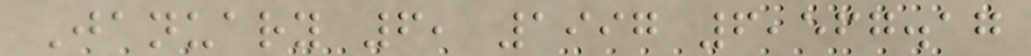January 6, 1997 6,567.17
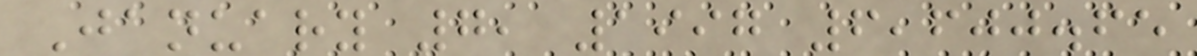January 7, 1997 6,600.65
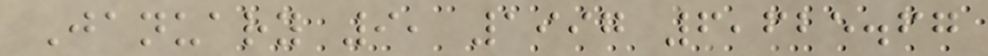January 9, 1997 6,625.67
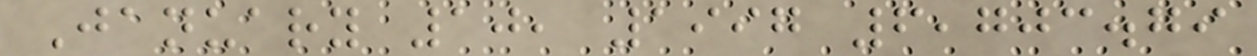January 10, 1997 6,703.79
